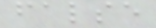false
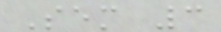Sem 3
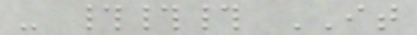- ### IT
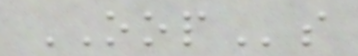OOPs
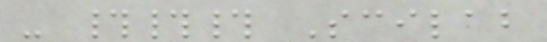- ### Scilab
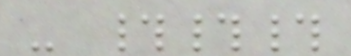- ###
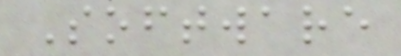Software
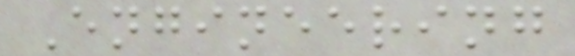Engineering
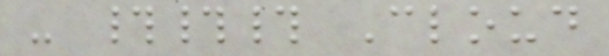- ### Cloud
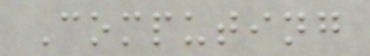Computing
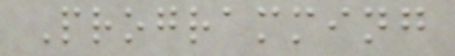Programming
